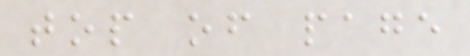top of page
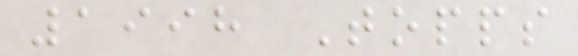1998 Topps
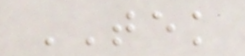TEK
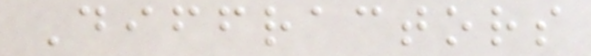Diffractors
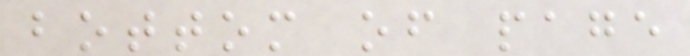bottom of page
